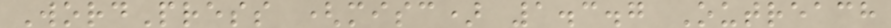WordPress (misc) 1.3.7 Outreach
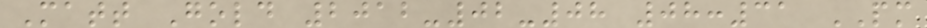Matt Gold 2012-02-08 08:31 PM
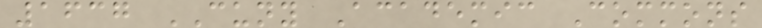1637 CUNY Academic Commons
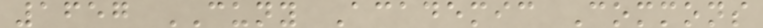1657 CUNY Academic Commons
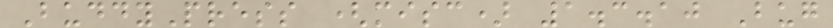BuddyPress (misc) 1.3.10 Bug
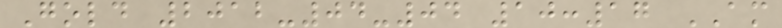Gold 2012-04-04 10:17 AM
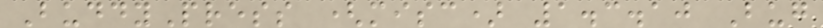BuddyPress (misc) 1.3.10 Bug
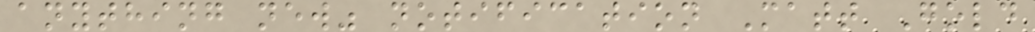anything new" notification Matt Gold
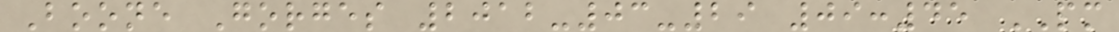Boone Gorges 2012-03-29 09:45 PM
